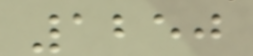1250
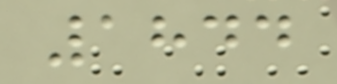1844
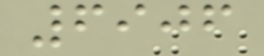6906
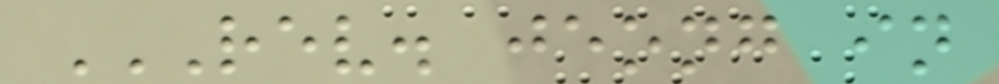REV. JEONG IN
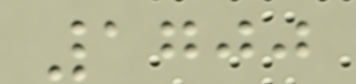1700
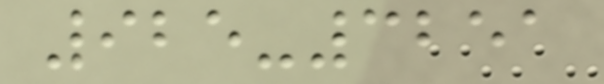925-3251
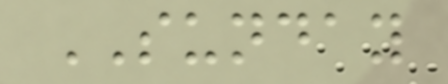SUNDAY
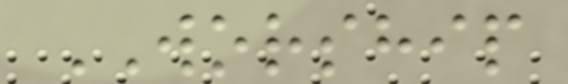WORSHIP
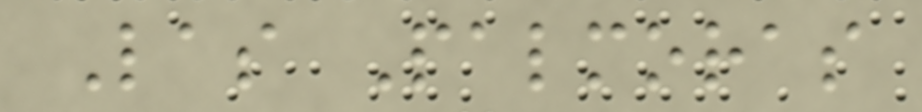Las Palmoras
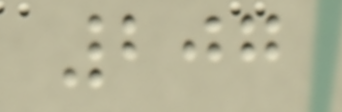207
